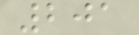201
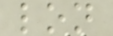lon
